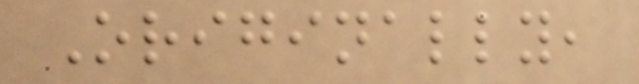Originally,
